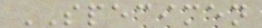SPECIMEN
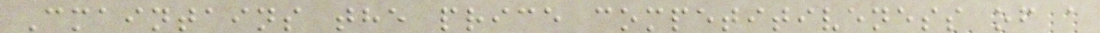Cmaintains the price competitiveness of a
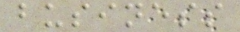business
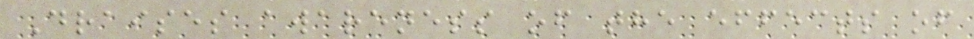Draises awareness of the effects of
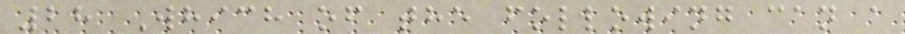28 Which of the following can a
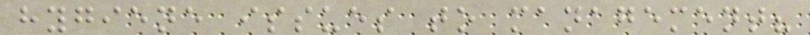hygiene issues to management?
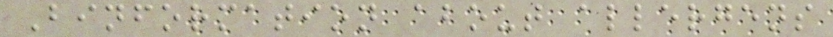Binformation about allergens
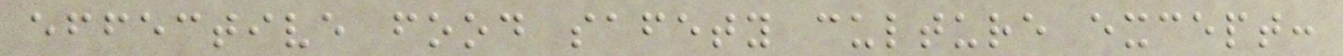effective food safety culture except:
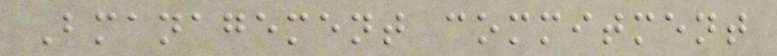Bmanagement commitment
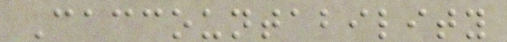Caccountability
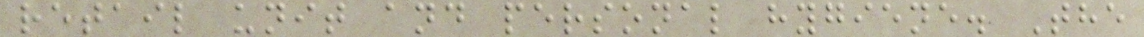retail unit and personal hygiene. The
